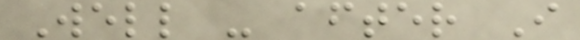Well - after I
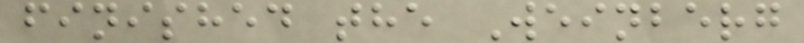finished the Weinberg
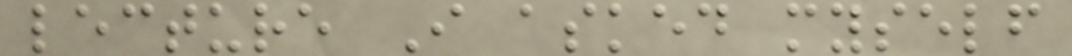lecture I asked myself
